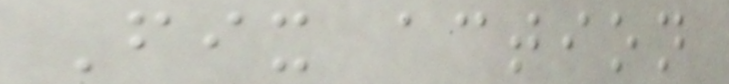Fix action
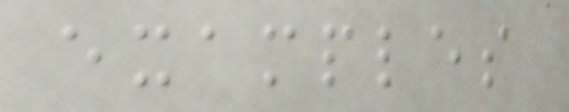examples
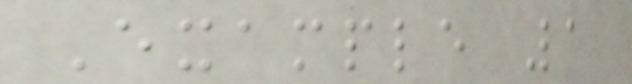Example 1
